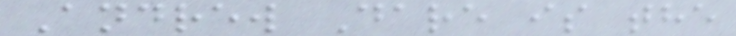Andrew Dare is the
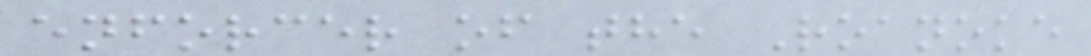enforcer of the Roanoke
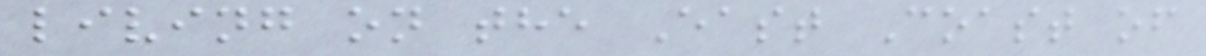living on the East Coast of
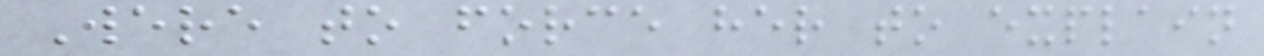Were to force her to explain
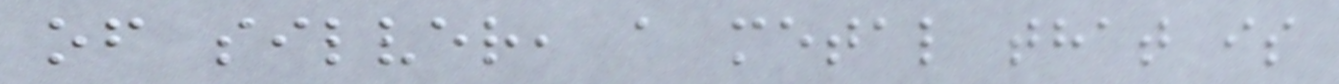of silver, a metal that is
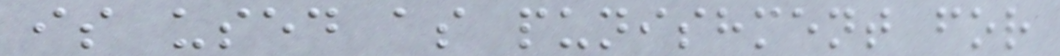is used as punishment for
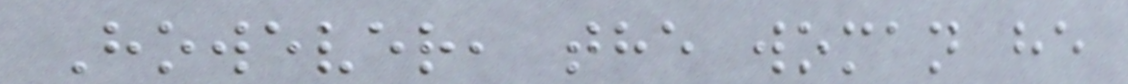However, the woman he
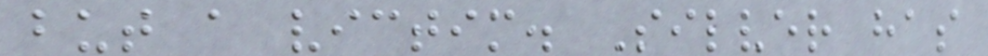but a victim. Silver has
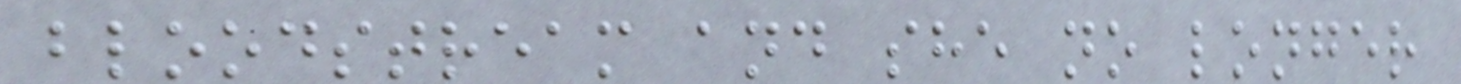bloodstream and she no longer
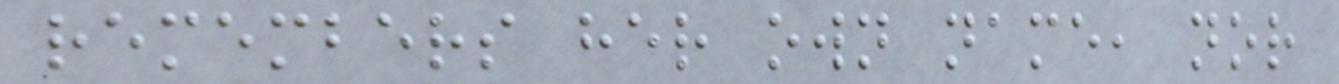remembers her own name, nor
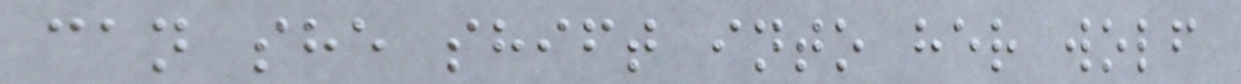can she shift into her wolf
